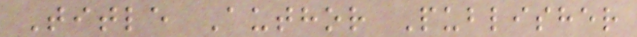Title Author Publisher
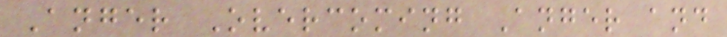Anger Overcoming Anger and
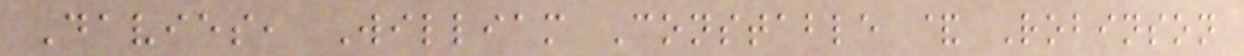Davies, William Constable & Robinson
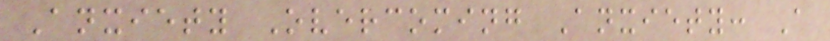Anxiety Overcoming Anxiety: A
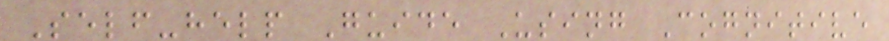Self-help Guide Using Cognitive
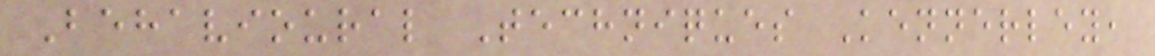Behavioural Techniques Kennerley,
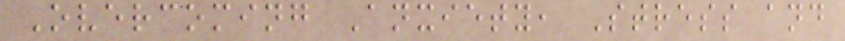Overcoming Anxiety, Stress and
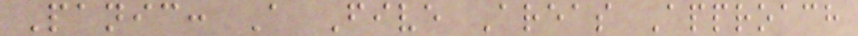Panic: A Five Areas Approach
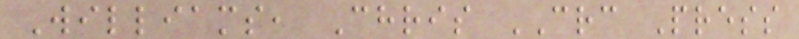Williams, Chris CRC Press
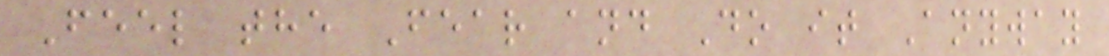Feel the Fear and Do it Anyway
